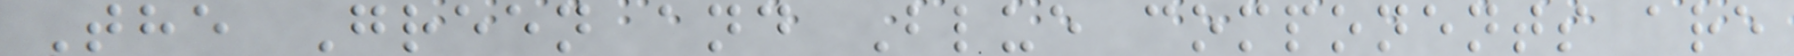The Green and Blue components are
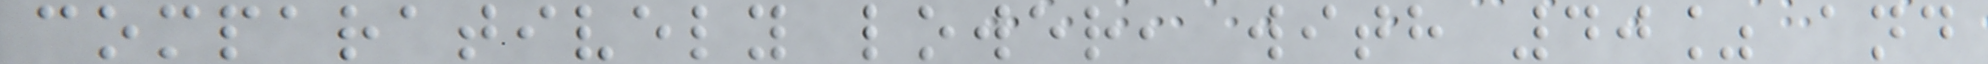comparatively lower, with 40% and
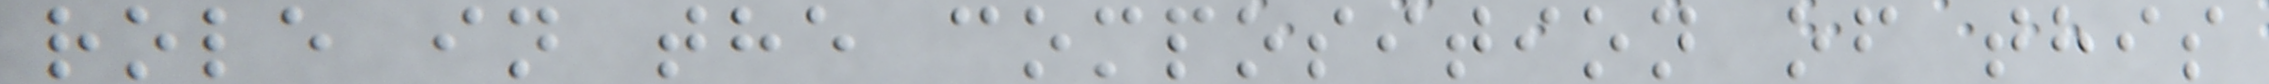role in the composition of this
